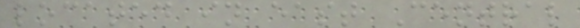located in east Central
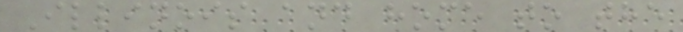Illinois and home to the
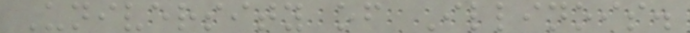University of Illinois.
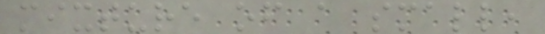mixture of a small,
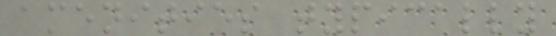amenities typically
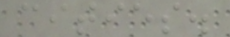cities.
